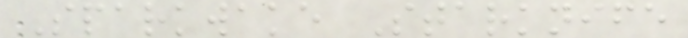Sparkwake Starknife
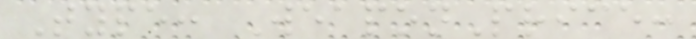Type: WeaponPrice:
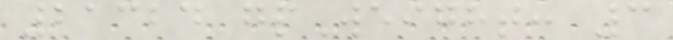21324 gpWeight: 3
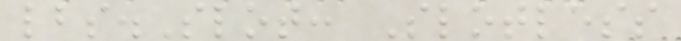lbs.Slot: Slotless
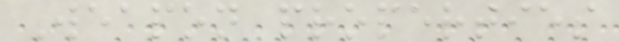Weapon properties
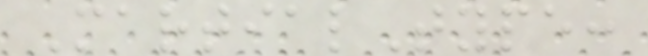MartialType:
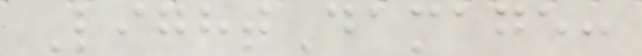LightDamage:
